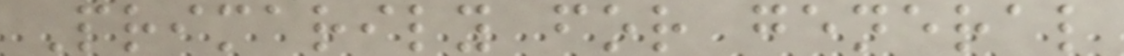Primarily for general
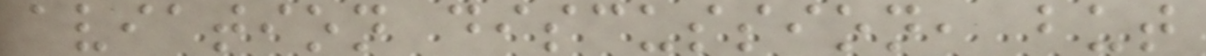aviation discussion, but
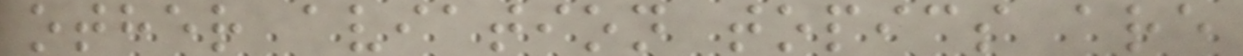other aviation topics are
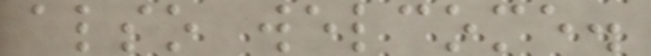also welcome.
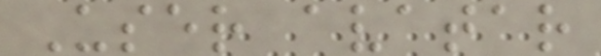User avatar
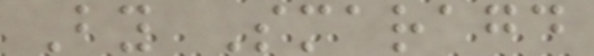By Smaragd
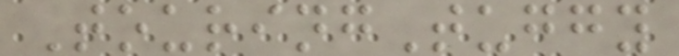TouringTuggy
